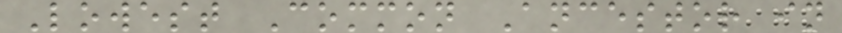Lowest Common Ancestor in
